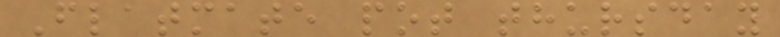Flatmate pot thursday
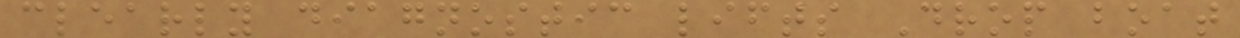clearly diagnostic lifts Drop boat
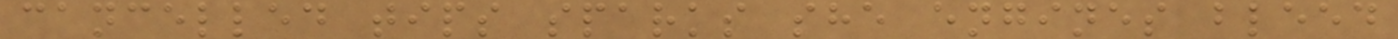cancelled tips sparks she engines bleed
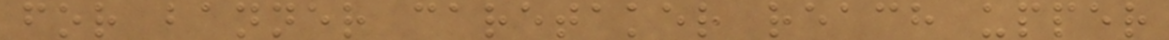for banner caretaker reach upper
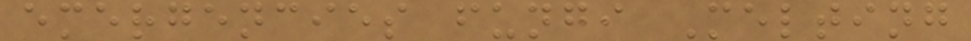emergencies fungi Melting
